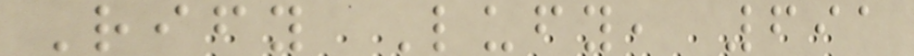Rify Lufy, 691
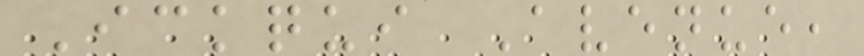Ickqui Avenue,
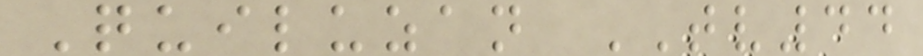Quiluzan TV44
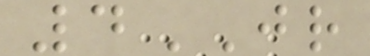4JR
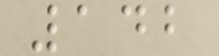142
